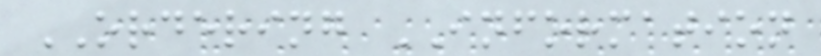ORDERING INFORMATION
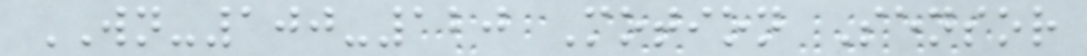WN-100-120 Motion Sensor
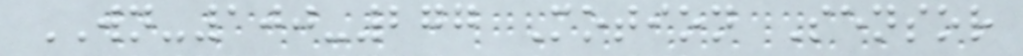WN-100-277 Motion Sensor
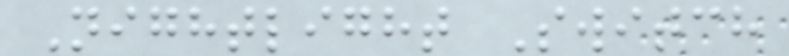Nightlight Switch
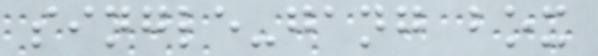single-gang box
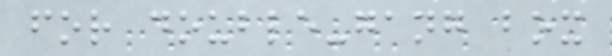for double-gang box
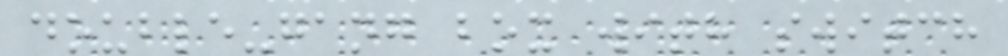double-gang box with switch
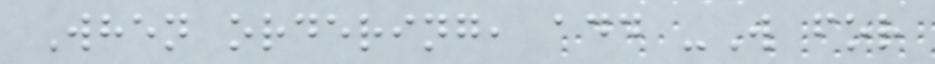When ordering, add -W for
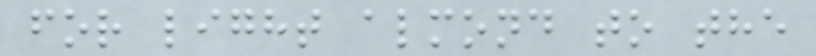for light almond to the
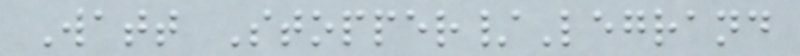Watt Stopper/Legrand
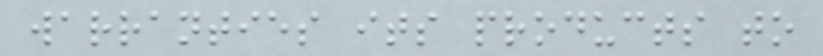warranties its products to
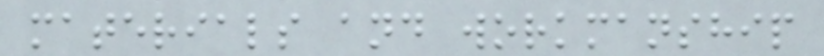materials and workmanship
